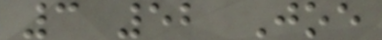3 52 Joe
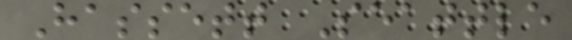Hassett Seattle
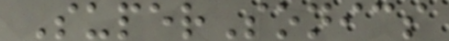SuperSonics
